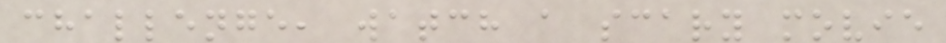challenge, watch a scary movie
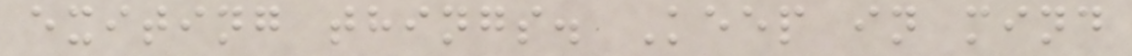exiting things. Keep in mind
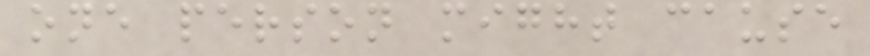one person might cause
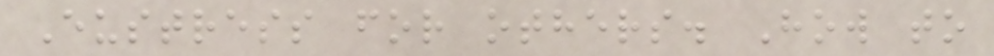Eustress for others. How to
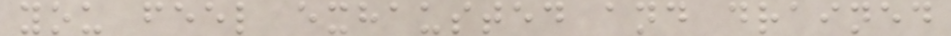you feel exhausted and drained
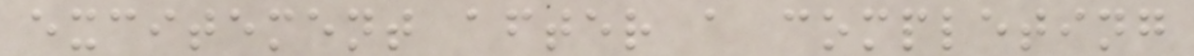excitement after a completing
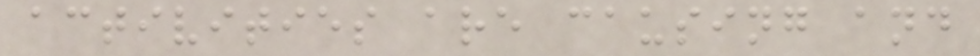activities are causing and
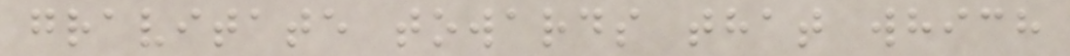gravitate towards that which
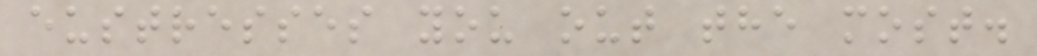eustresses you out the most.
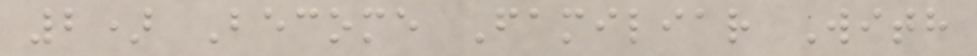2) Become Familiar With
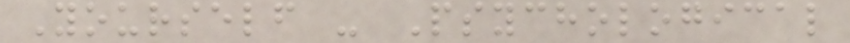Yourself - Psychological
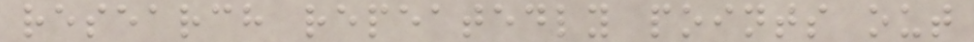research repeatedly points out
